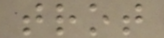trot
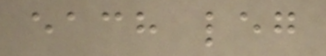each leg
